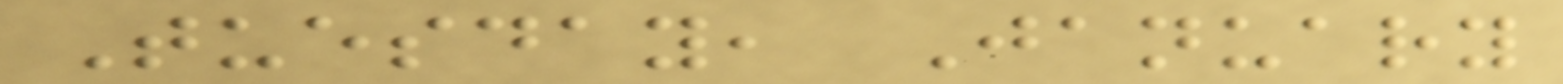Tuesday, January
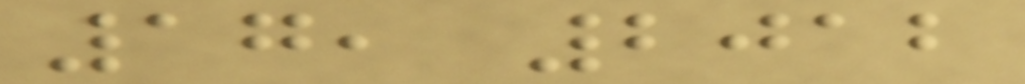17, 2012
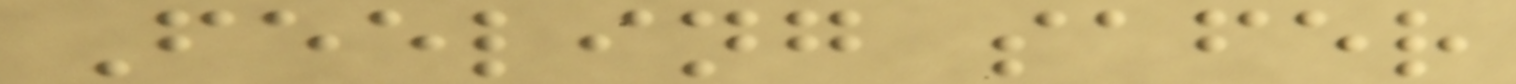Feeling safer
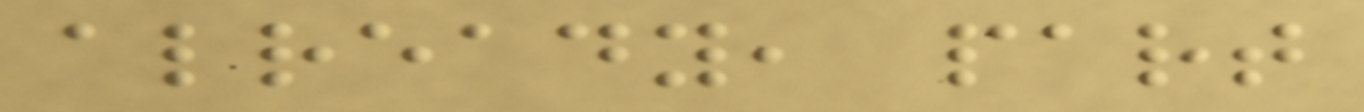already, part
